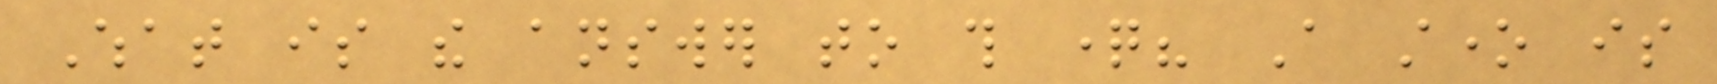What is the answer to this question? A stone is
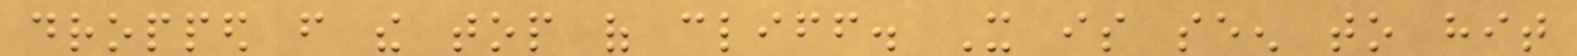dropped from the top of cliff. It is seen to hit
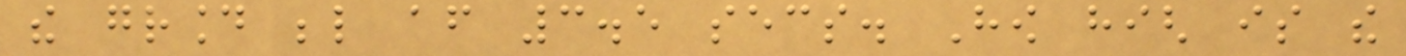the ground below after 3.5 secs. How high is the
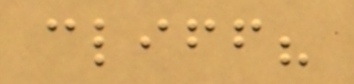cliff?
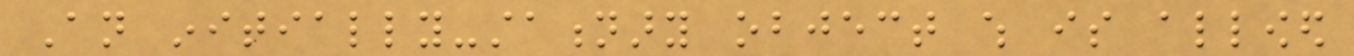An initially-stationary object which is allowed
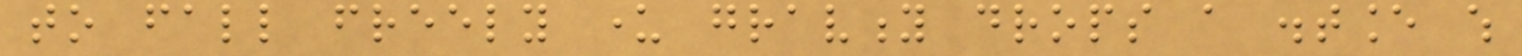to fall freely under gravity drops a distance which
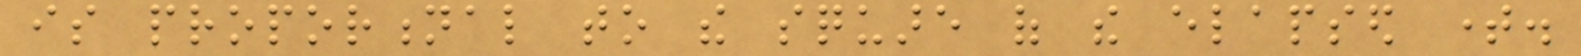is proportional to the square of the elapsed time.
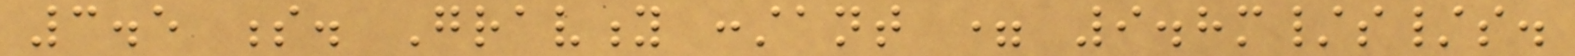3.5 s. Gravity constant = 9.8m/s/s.
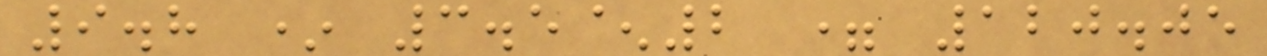9.8 * 3.5^2 = 120.05
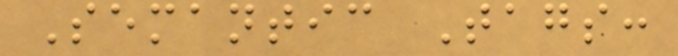Semantic Tags:
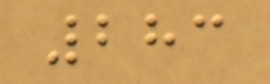283
